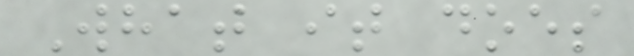What it does
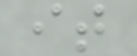it
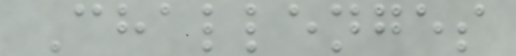Challenges
